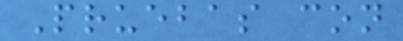Pruebas con
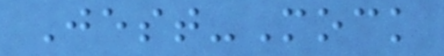Jest-Mock
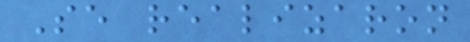Se realizaron
